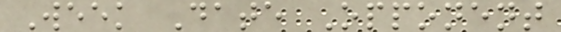Week Date Opponent
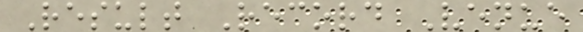Result Record Venue
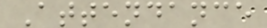Attendance
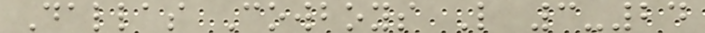Dallas Cowboys L 3-24
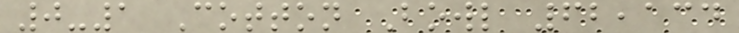0-1 Cotton Bowl 62,134
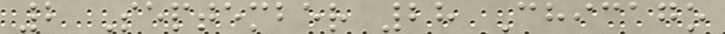2 September 28 Chicago
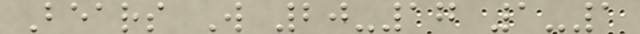Bears W 20-17 1-1
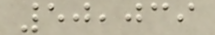50,039
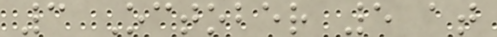3 October 5 at
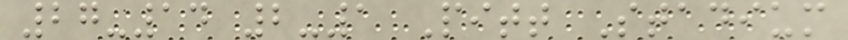27-14 2-1 Pitt Stadium
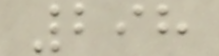298
